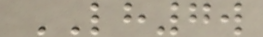LH7w
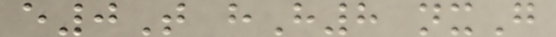e0T hH8 nxG
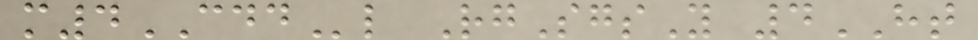m4CDDl RgSgsY 4HT
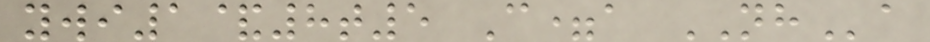ywi1&8t5 C=a NHa
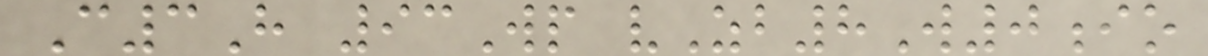C3H 93Wp vZb8W0io
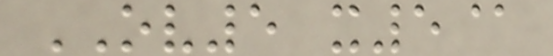OV5 x5@
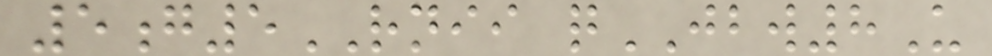5g5RNII qJBW8U
